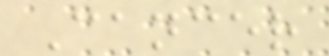Cancer
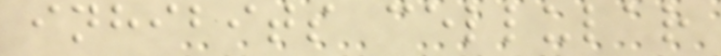inhibits cellular
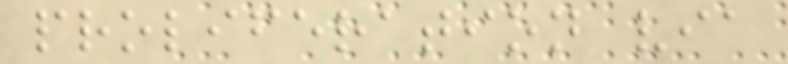proliferation via
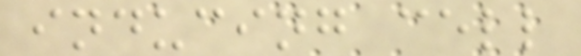inducing cell
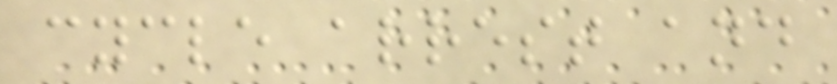cycle arrest and
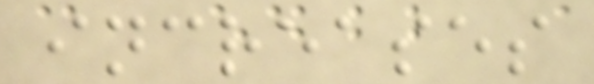increases
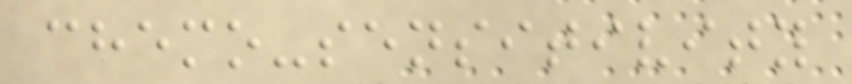chemo-sensitivity
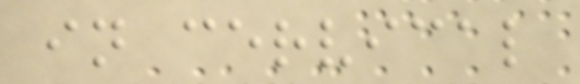in cervical
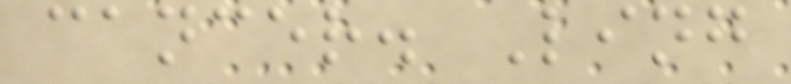cancer. Ling
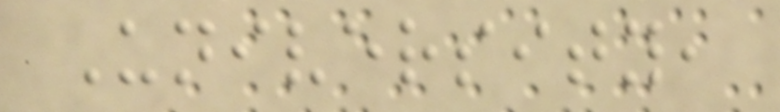University,
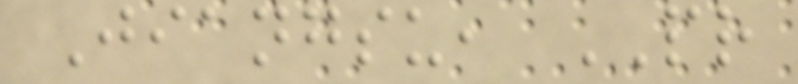Jiangsu, PR
